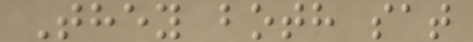They both sat
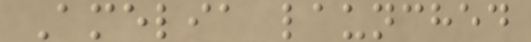Amelia launched
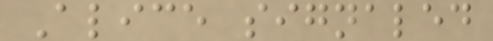Alice signaled
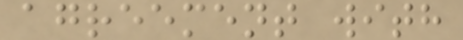agreement with
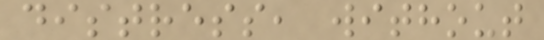distress, without
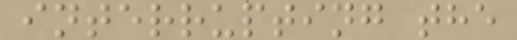interrupting the
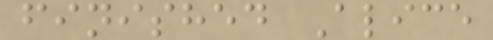finished Alice
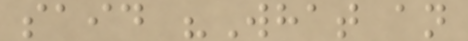said "What an
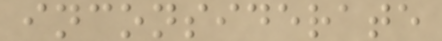inconsiderate
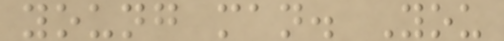young man. You
